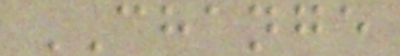CHANGE
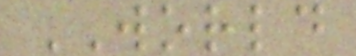WORLD
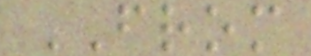FROM
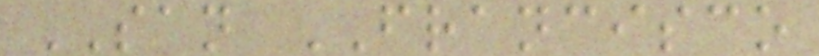SAN FRANCISCO
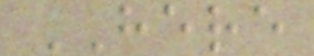HERE
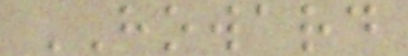HOWARD
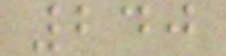240
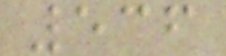536
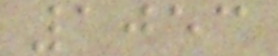1053
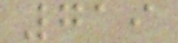719
